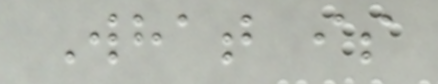What is
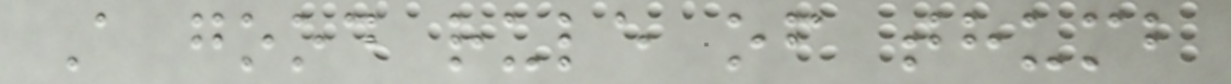A good rule of thumb
